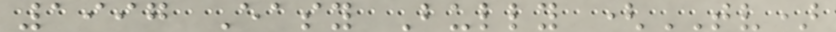1997 Easy Bully (TV)
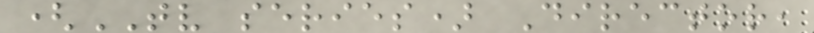(TV series) Director,
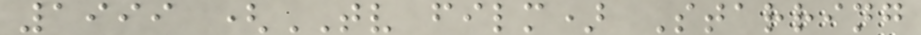1999 (TV film) Starring
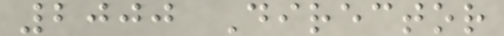2000 Director
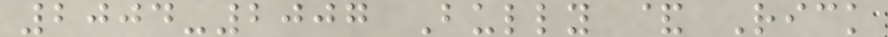2004-2007 Bully & Rick
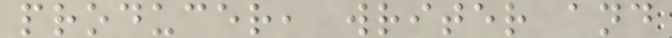producer, writer and
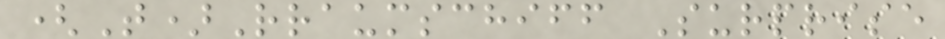(T)Rraumschiff Surprise
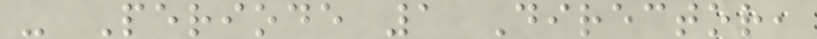- Periode 1 Director,
